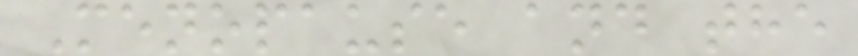Menopause and the
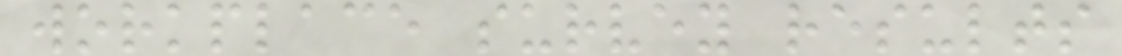workplace survey results
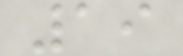19
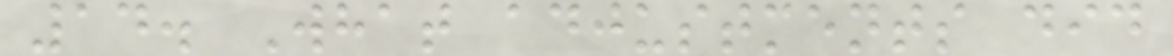14. What adjustments did
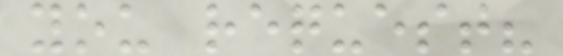you request?
